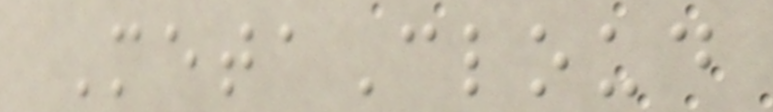MetaCloud
